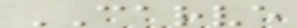CARVE
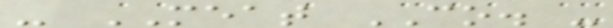- MEAT CO. -
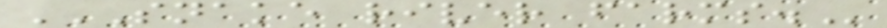SNAKE RIVER FARMS.
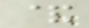&
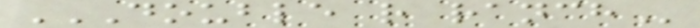DOUBLE R RANCH
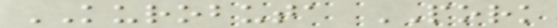KUROBUTA PORK
